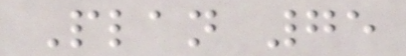Plan 75
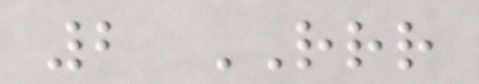2 RRR
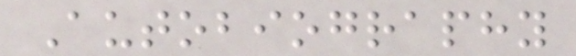Autobiography
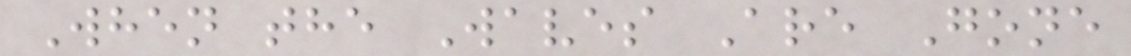When the Waves Are Gone
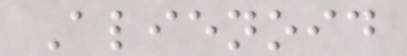Alienoid
